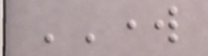WORK
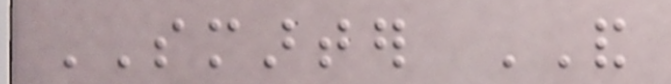SMARTER AND
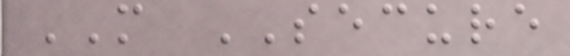MORE SECURE
